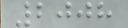2008
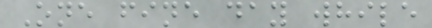One fine day while
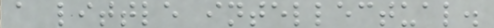a little intellectual.
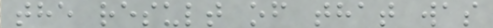the result of that was
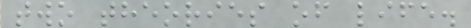two theories of life.
